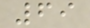69
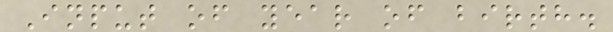Input of year of birth.
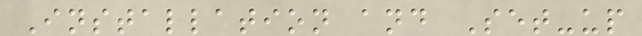Installation and Set-up
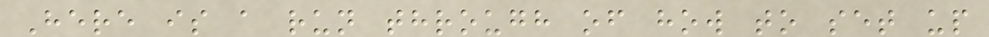Here is a run through of how to set up
